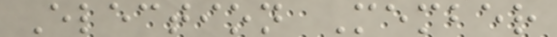Election Member
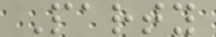Party
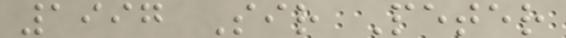1997 Sir Peter
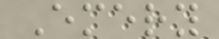Emery
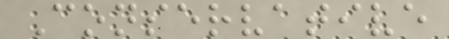Conservative
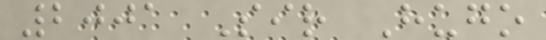2001 Sir Hugo
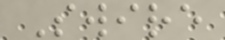Swire
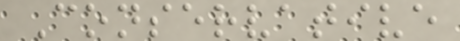Conservative
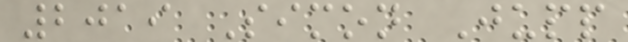2019 Simon Jupp
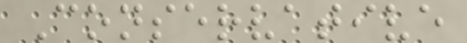Conservative
